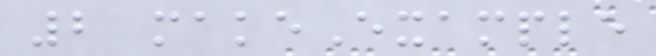2 makeExample
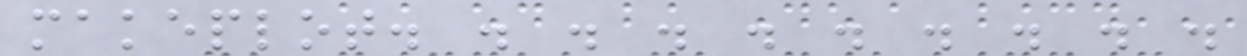makeplot. . . . . . . . . .
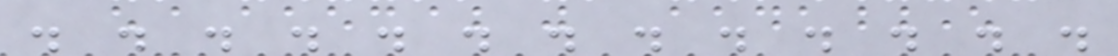. . . . . . . . . . . . .
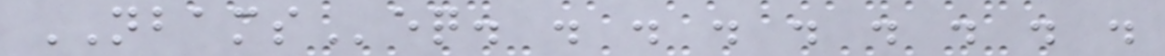NBAMSeq. . . . . . . . .
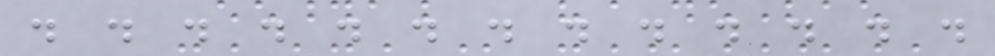. . . . . . . . . . . . .
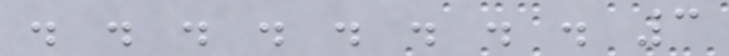. . . . . . . . 3
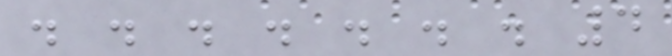. . . . . . . 4
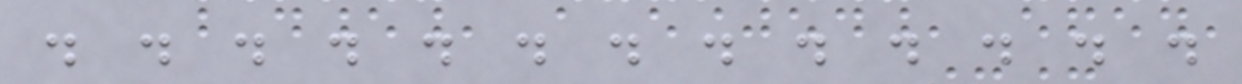. . . . . . . . . . . . .
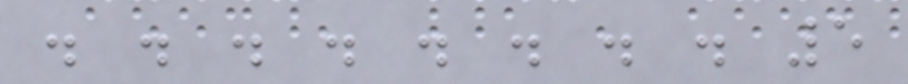. . . . . . . . 5
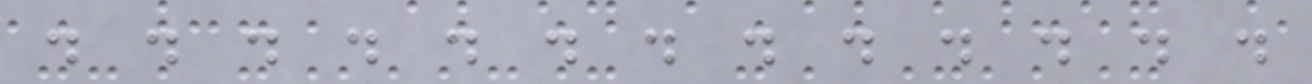. . . . . . . . . . . . .
